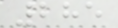285
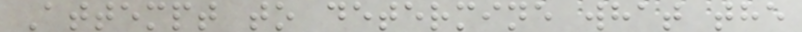Attempt to determine what the
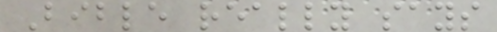Bible really says
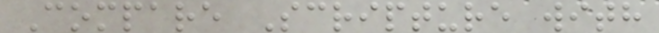Compare Scripture with
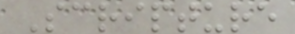Scripture
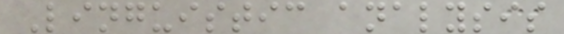Linguistic analysis
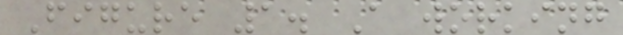Figure 1. A working
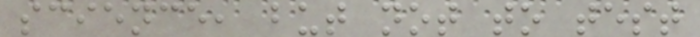science, but not to test
